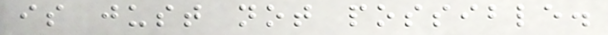is just not possible.
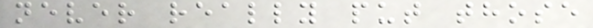never really put those
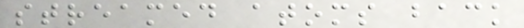streamed atoms back
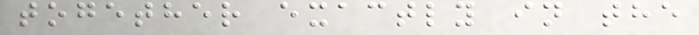together exactly in the
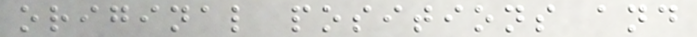original positions and
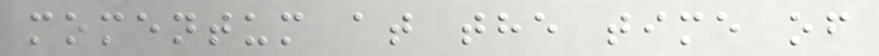momentum at the time of
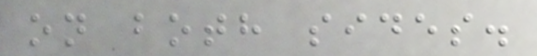on both sides.
